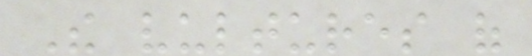The vultures of
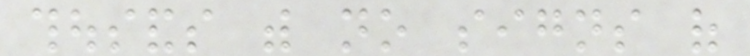thousands with no signs of
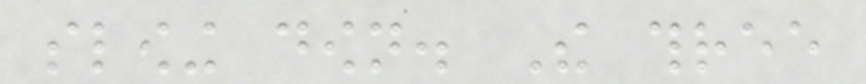slowing down. The three
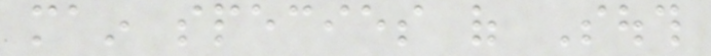main species of South
